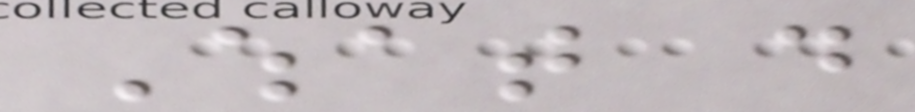What do
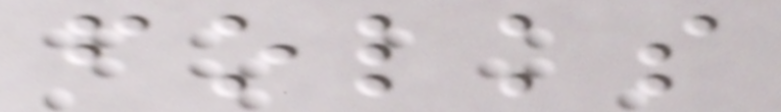folks
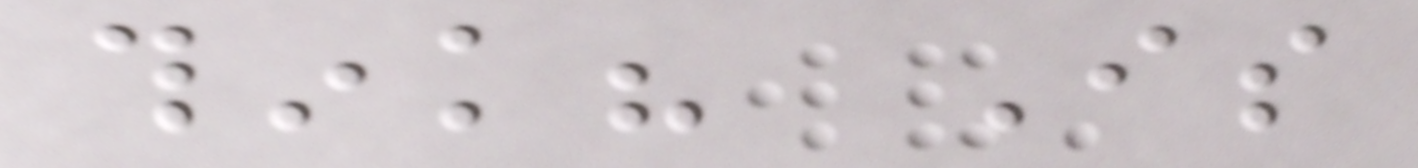think? Is
